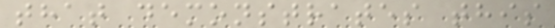that demonstrates this
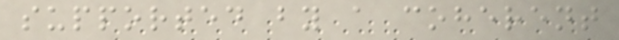supported by a coherent
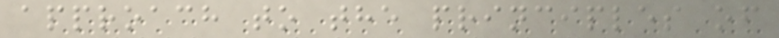approach to the principles of
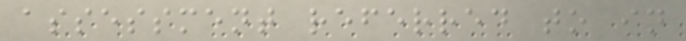assessment referred to in
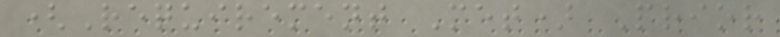(Requirement Met) Prior
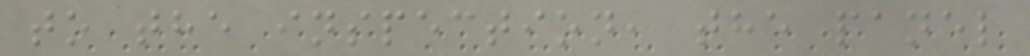to the inspection, the panel
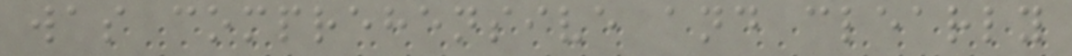was comprehensive and clearly
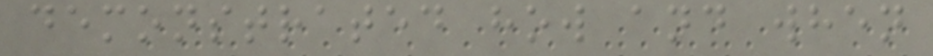demonstrated how and when
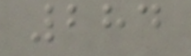284
